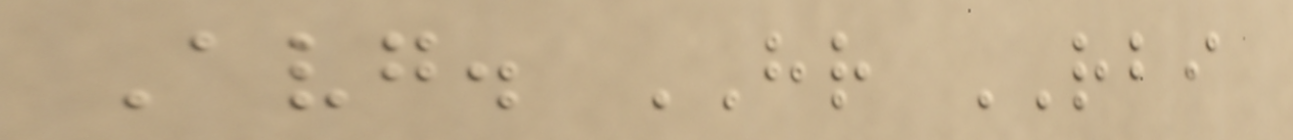Avg. HR RBI
